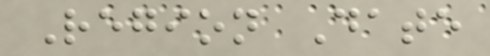Region Date
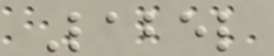Label
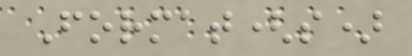Format(s)
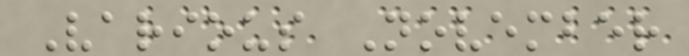Various November
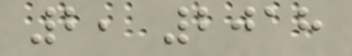2, 2018
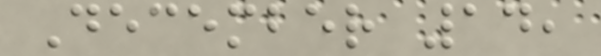December 14,
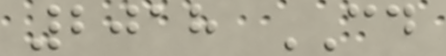2018 CD
